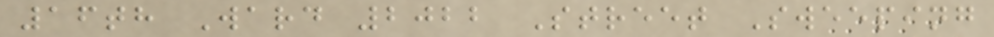16th Ward 2022 Street Sweeping
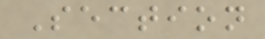Section
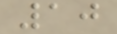10
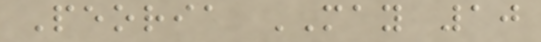Peoria MAY 10
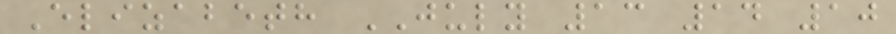Elizabeth JULY 13 14 10
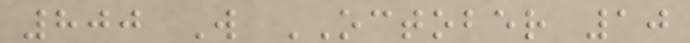800 W OCTOBER 10
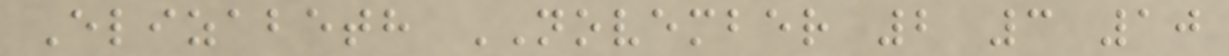Elizabeth NOVEMBER 2 3 10
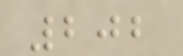202
